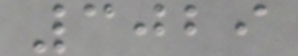3029
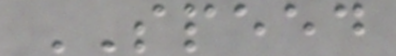SPEED
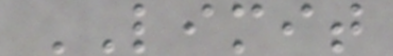LIMIT
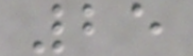25
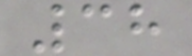38
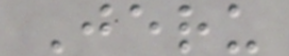Jeru
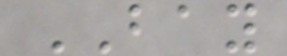BAY
